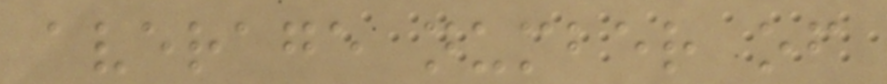average number of
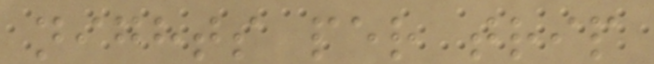nights per trip
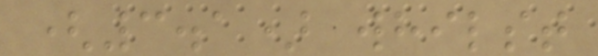(3.1) whilst
